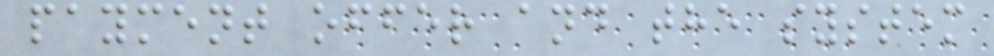payment offer and the system
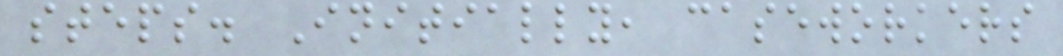steps. Initially, caseworkers
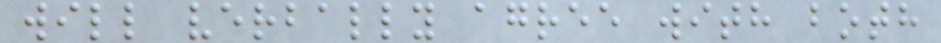will verbally agree with both
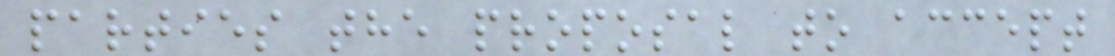parties the proposal to accept
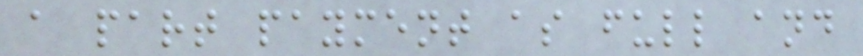a part payment as full and
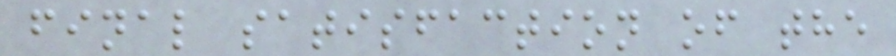final satisfaction of the
